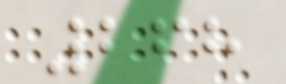268
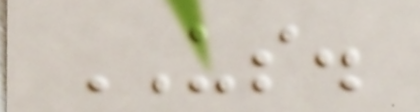US.
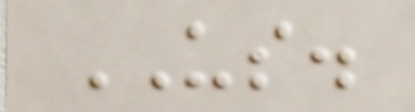US.
